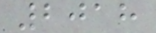2018
